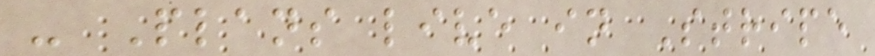- Plans live in Stripe
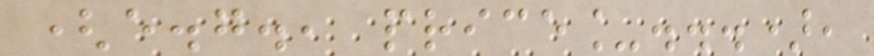(e.g., price_...),
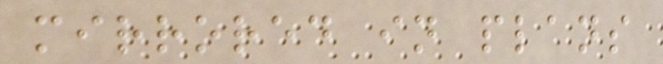mirrored in plans
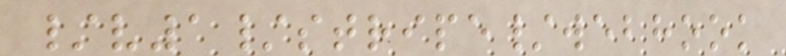/v1/stripe/webhook
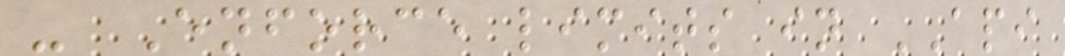- Enforce limits in API
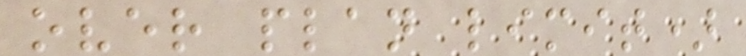over plan limit)
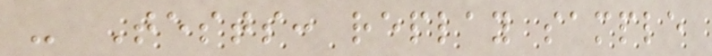- Tests: replay sample
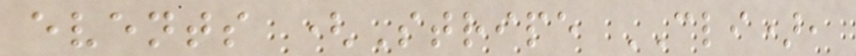events (Stripe CLI),
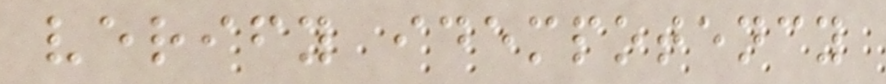verify idempotency
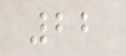22
